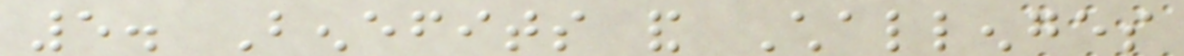5. Benefits and Challenges
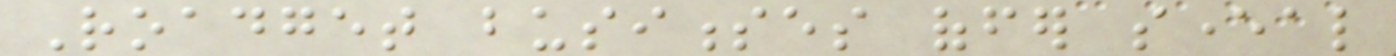Roadget businesses offer several
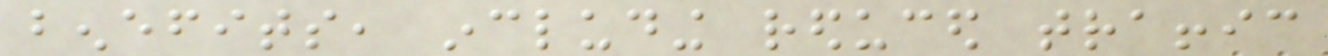benefits, including reduced traffic
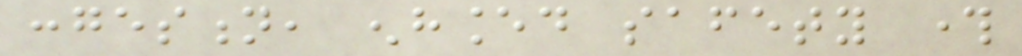congestion, enhanced safety through
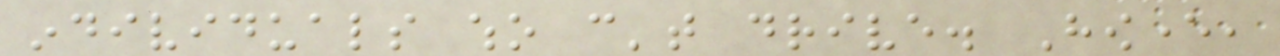individuals who can't drive. However,
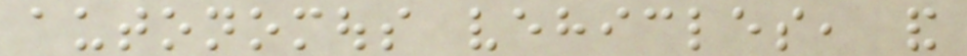autonomous vehicles, and
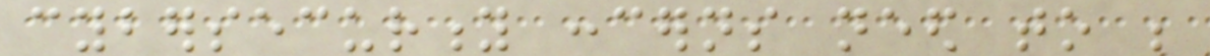cybersecurity concerns need to be
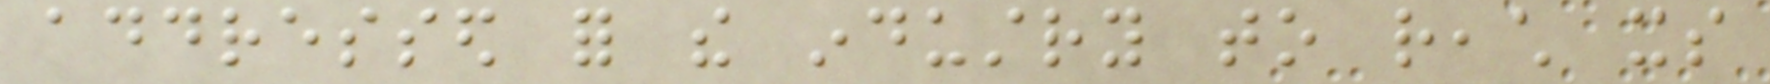addressed for the industry to reach its
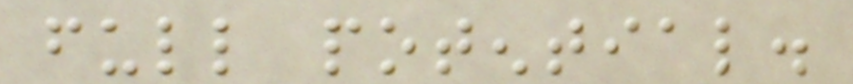full potential.
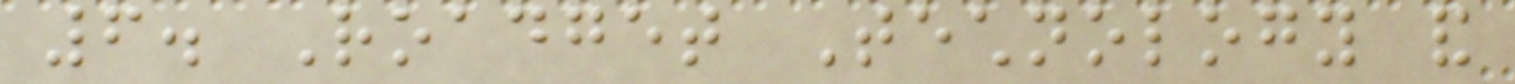6. Roadget Technology and
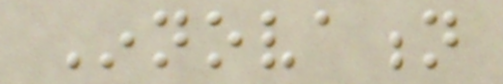Innovation
